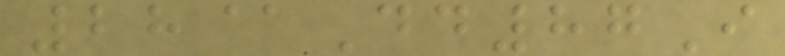28@Dd87I
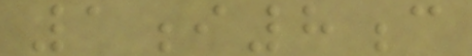1i8c
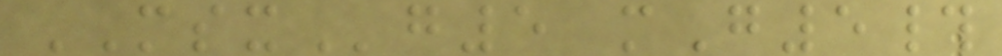MSXg5 mG5#
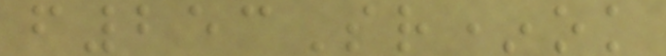f253Sr*ok
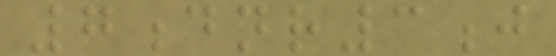7dnr3j
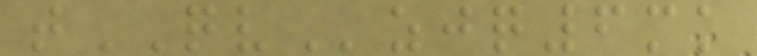tQVzjq6mk
